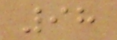98
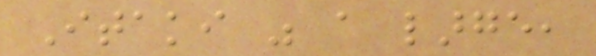Itaki was a large,
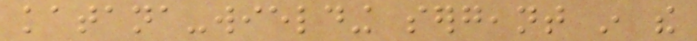katana-wielding sergeant in the
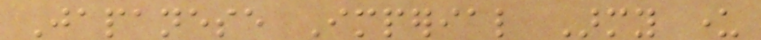Japanese Imperial Army under
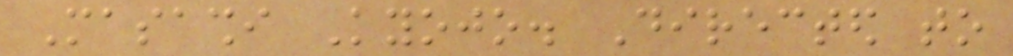Masashi Kyojo. Directed to
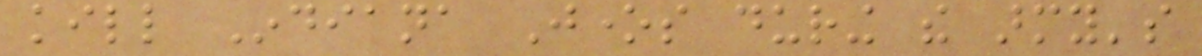kill Indiana Jones during the army's
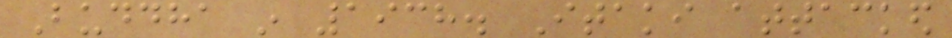Buddha in 1938. Itaki attacked
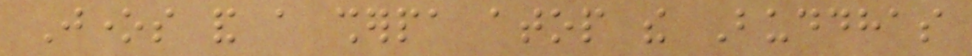Jones and a sherpa atop the Buddhas
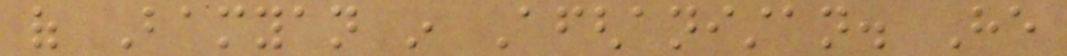of Bamyan in Afghanistan. He
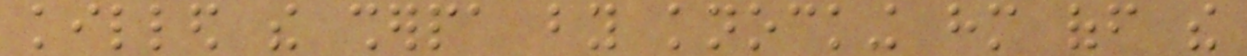killed the sherpa by knocking him off the
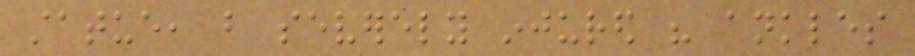statue, but severely injured his ankles
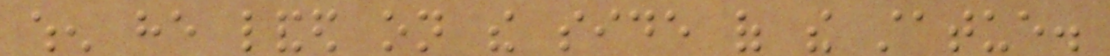when he landed on the side of the statue.
